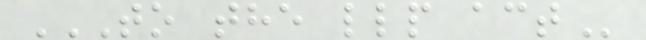TO THE LLP ACT
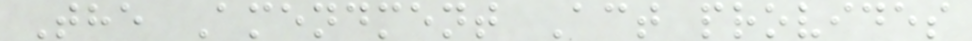The Amendment Act provides
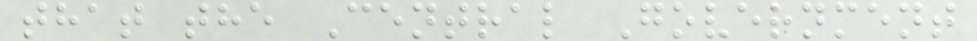that the Central Government
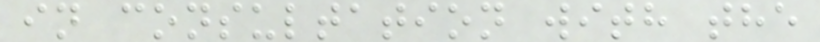in consultation with the
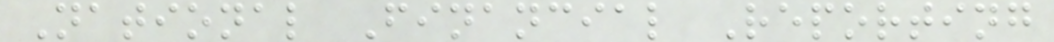National Financial Reporting
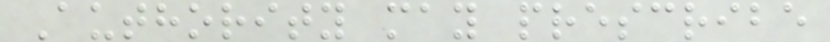Authority may prescribe
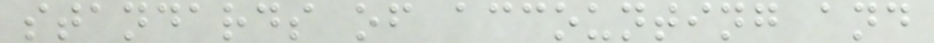standards of accounting and
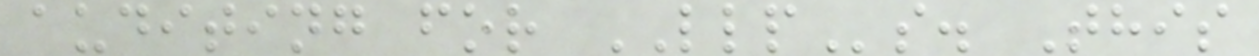auditing for LLPs. This
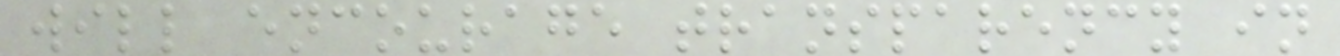will encourage transparency in
